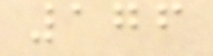176
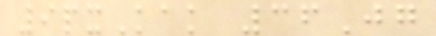9pxKak 36Jg
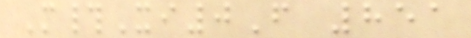M#Xi0F 851
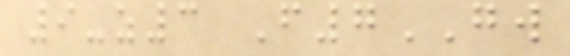9-z3 F7GW
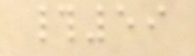#59
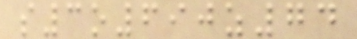s3o690z74
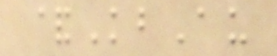&KbAu
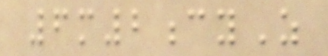6m2cyZ
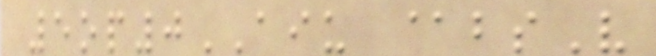5op0AIU @bsV
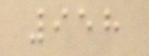958
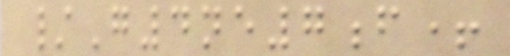/G4ne7f+
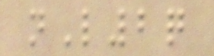nL2q
